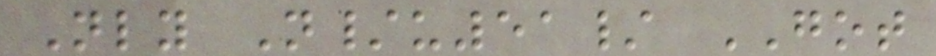Nly N/u51/ GOT
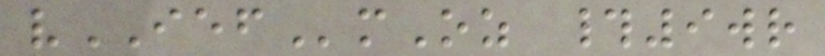vIEFmOz #9wr
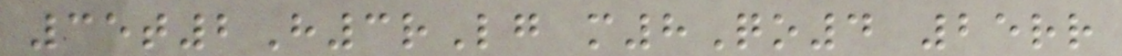35t2H3rLg m8Qo4 25rr
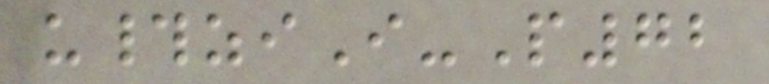u#ziI-P72
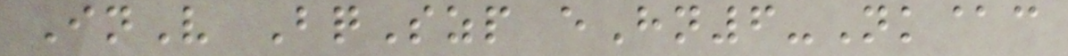InV BqSzp eHn6-Nk@c
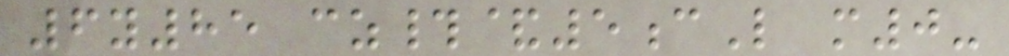6y85 cz#&5cL m0-
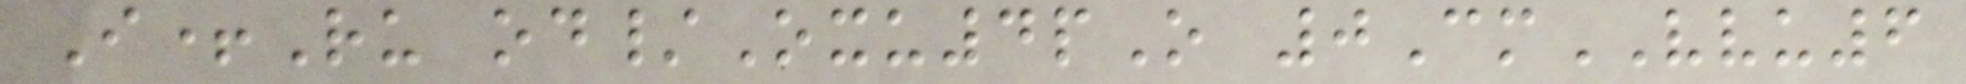I+Ru od/Oxu4pO 0CmVVU6
